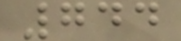744
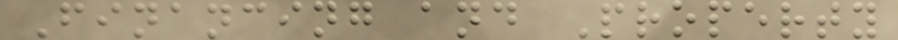Financing and Property
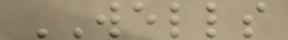WELLS
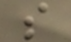s
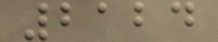2124
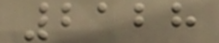2128
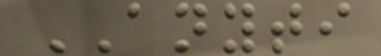ANYTI
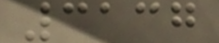3137
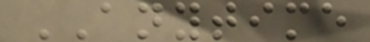ANYTIME
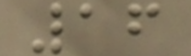16
